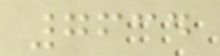7634
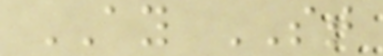AY ST
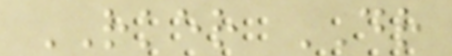RKER DR
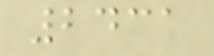2431
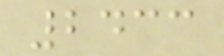2433
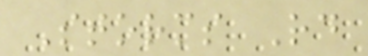Storms Rd
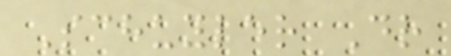Schuyler Dr
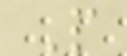P
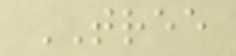TREE
